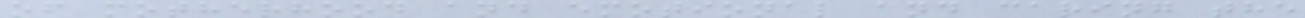of motherhood and emotional and caring the
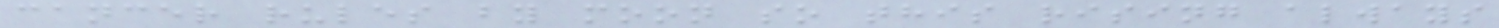cancer rules by moon so this rising always
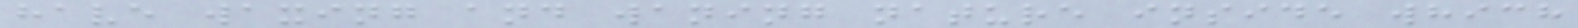have waxing and waning nature inside which
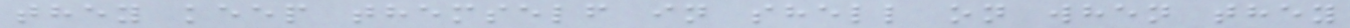they keep themself in shell on when they
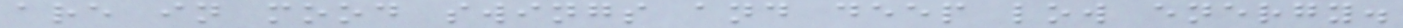are in mood swings and deep low energy.
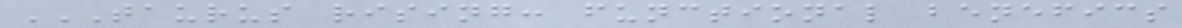TAURUS RISING: FUNCTIONAL BENEFICS
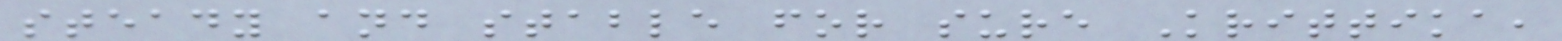steady and stable for sure Krittika,
